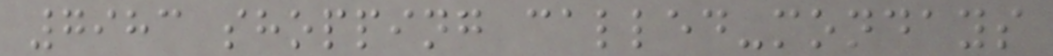7983 shopping called-mondays
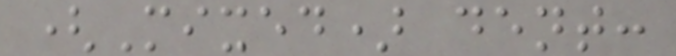(Mixed) dent:
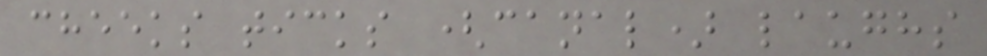cheeks ticks (canal) laughs
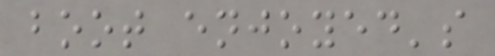boot enjoyed's
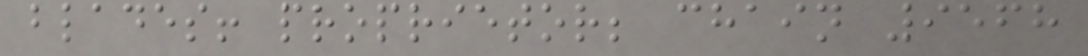blades! proprietor; chain 9568
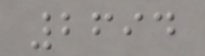2694
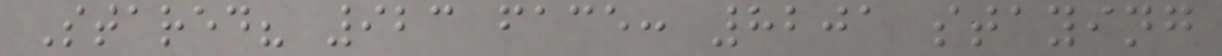Stared? 923 face: 8201 staying
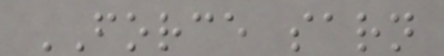FORCE sarn
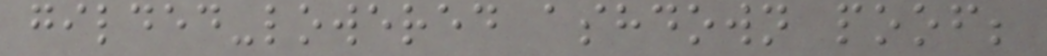gilded-lowered ashdown poof;
